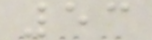53
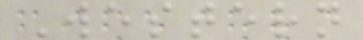Western
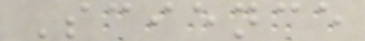Science
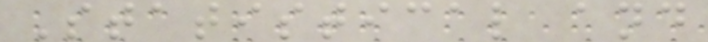Statistical and
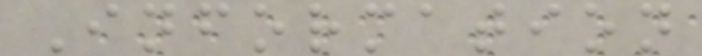Information
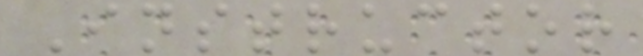Instructor
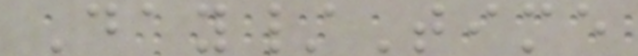Day/Time
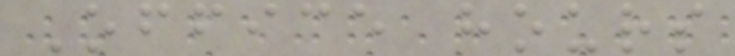Office hours
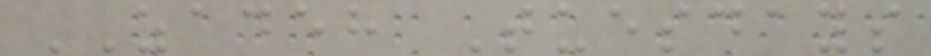ZADEH Tuesdays
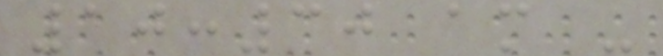10:30 am -
